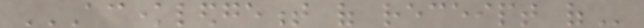ACKNOWLEDGEMENT OF RECEIPT OF
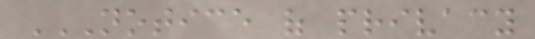NOTICE OF PRIVACY
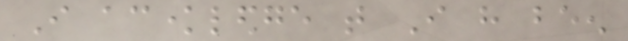I acknowledge that I have been
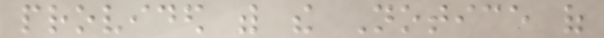provided with the Notice of
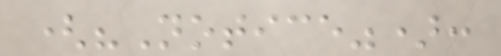("Notice"):
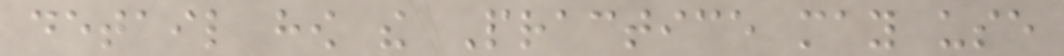detail how the Practice may use
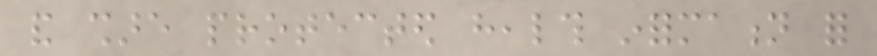and share protected health information for
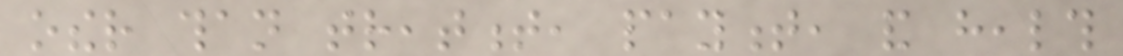other than treatment, payment, and health
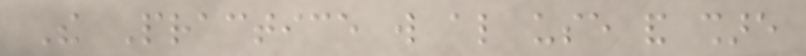The Practice will also use and share
